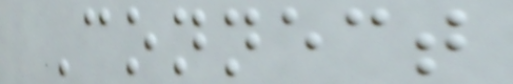Connect
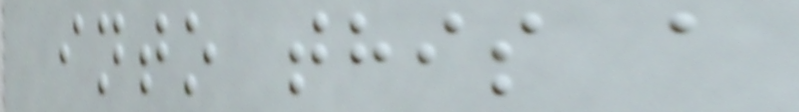into this a
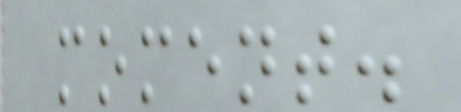moment.
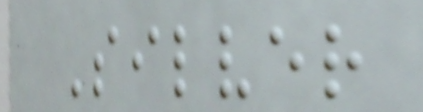Silver
